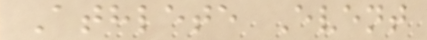Athlete Event
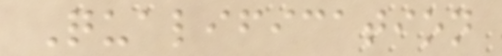Qualification
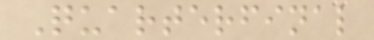Quarterfinal
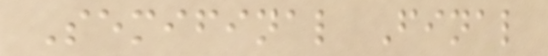Semifinal Final
